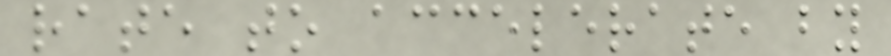rate to accelerate by
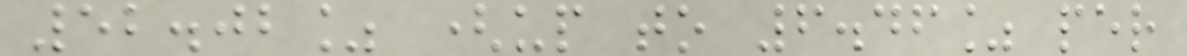52.02% (up to 6.46% per
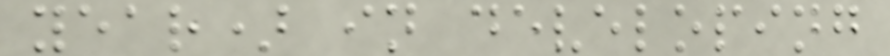year) in developing
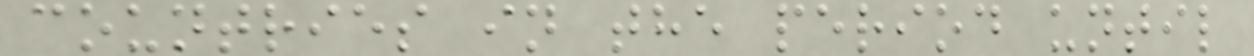countries in the period until
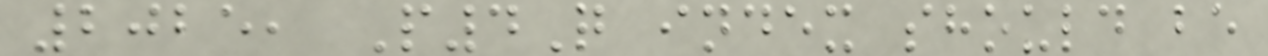2025, P4Q index should be
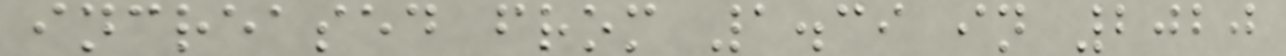increased from 1.39 in 2020
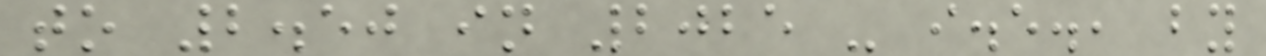to 2.50 in 2025 - i.e., by
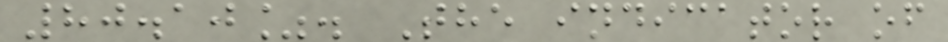80.10%. The indicator of
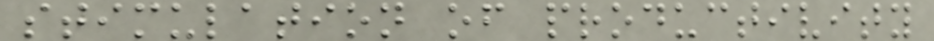stimulation of productivity
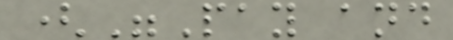("Pay and
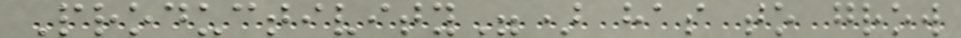Productivity") has to grow
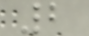2
